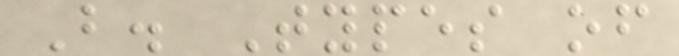B. Types of
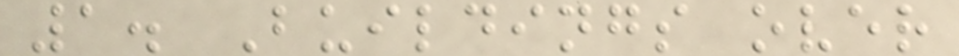1. Buildings over
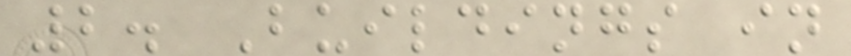2. Buildings in
